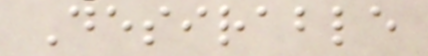Desirable
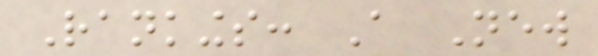Rankings: A New
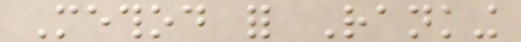Method for Ranking
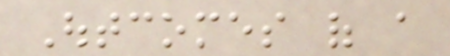Outcomes of a
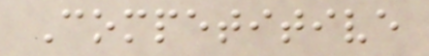Competitive
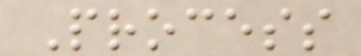Process
